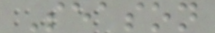Season
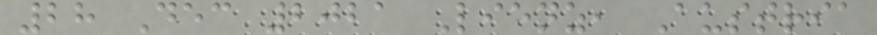28 Dec 2021 Lienz, Austria
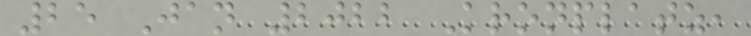25 Jan 2022 Kronplatz,
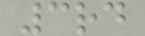3rd
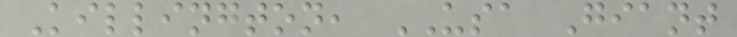Killington, USA Giant
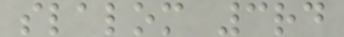slalom 3rd
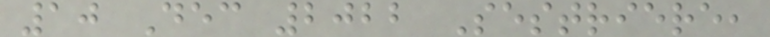10 Dec 2022 Sestriere,
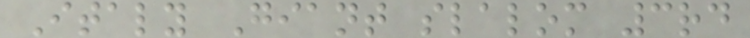Italy Giant slalom 3rd
